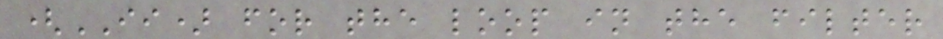(II) for the loop in the filter
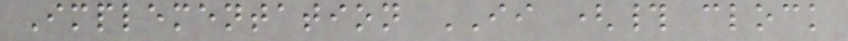Implementation II (# clock
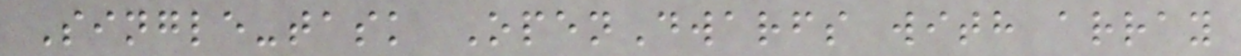Single-task OpenDwarfs with array
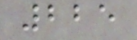225
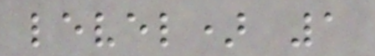level) 1
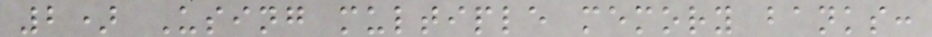2) Using multiple memory banks:
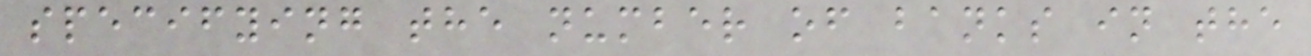specifying the number of banks in the
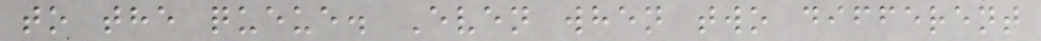to the queue. Even when two different
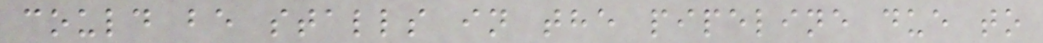could be stalls in the pipeline due to
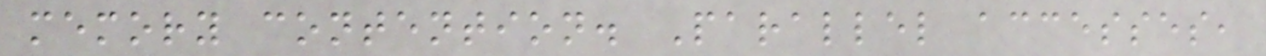memory contention. Parallel accesses,
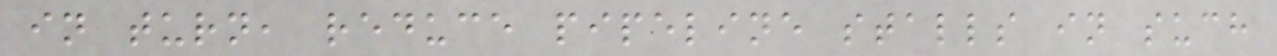in turn, reduce pipeline stalls in such
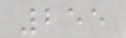255
